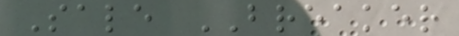Sale BREAKER
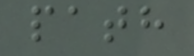path
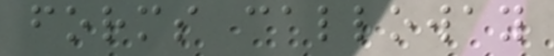forms calloway
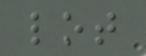lot
